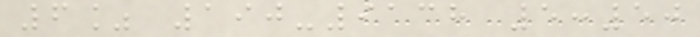6% 190-9138 5:50
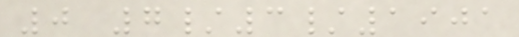0 7/3/1901
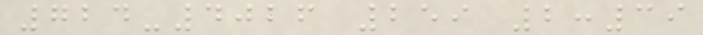724-4026 259 2:39
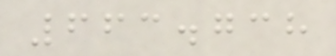663.738
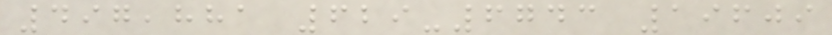497,881 629-6743 19609
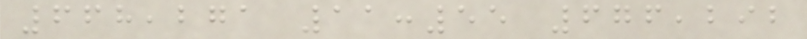668,271 11:55 676,292
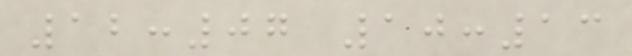12:07 10:13
